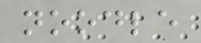noodle
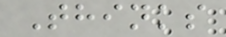Thinks
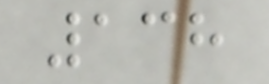138
